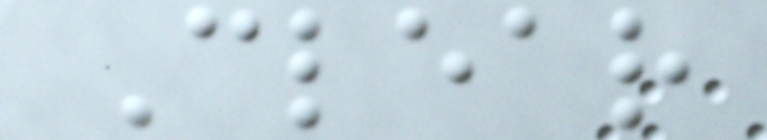Clear
